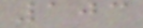103
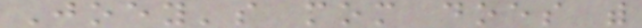Joey's mom does with
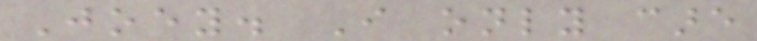Joey. I only care
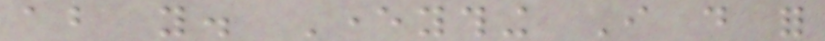about you. Everything I do for
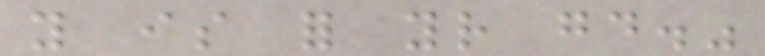you is for your good."
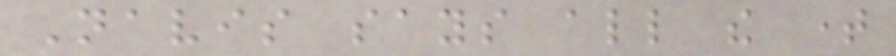Navis says all the time
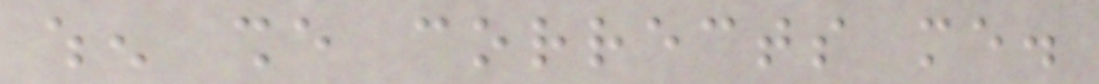when she corrects me.
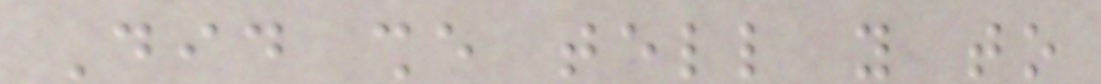Did she tell you to
